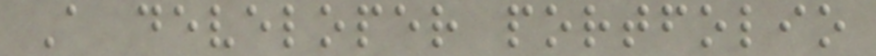A developer portfolio
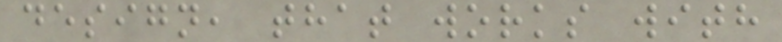design, that works with
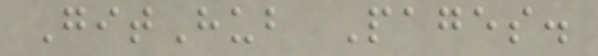GitHub Pages.
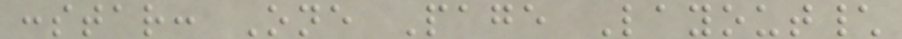:star: One Page Layout\
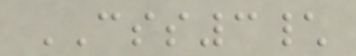CSS3\
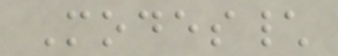Modes\
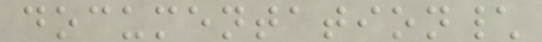documentation\
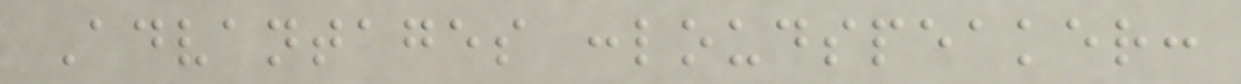Advantages :loudspeaker:
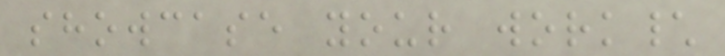showcase your work\
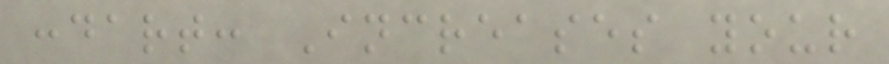:dart: Increases your
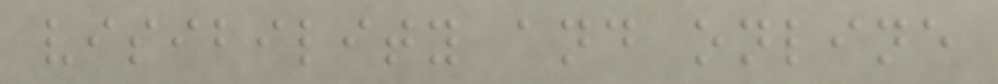visibility and online
